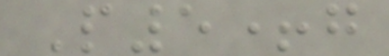P5+g
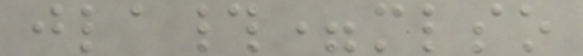jla#=mlso
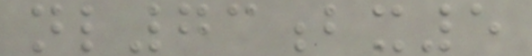nl73bx5
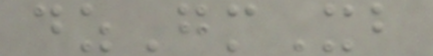dzGmXb
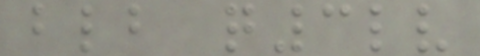blb q3lv
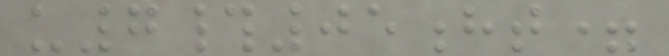u7#05ht=
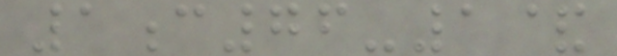1c76-1&
